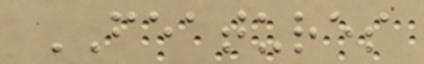FEATURES
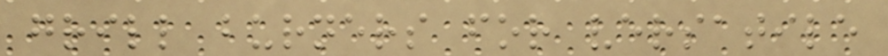grill burners for versatile
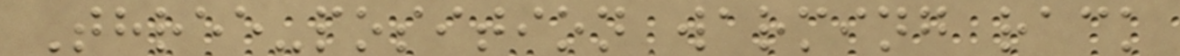Three-position warming rack
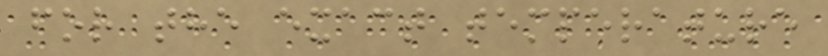for the exact temperature
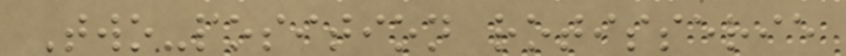Two-position rotisserie
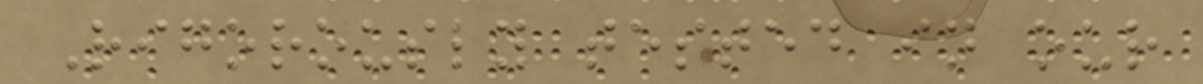Rigorously tested in our
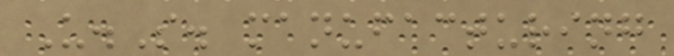U.S. manufacturing
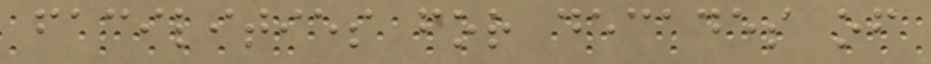facilities for decades of
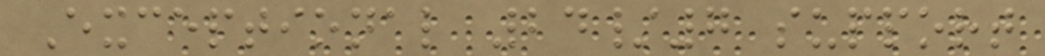Exceptional 24/7 support
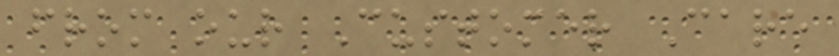from our Customer Care
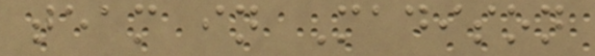team in Madison
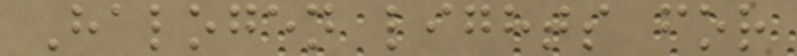Halogen lights for
